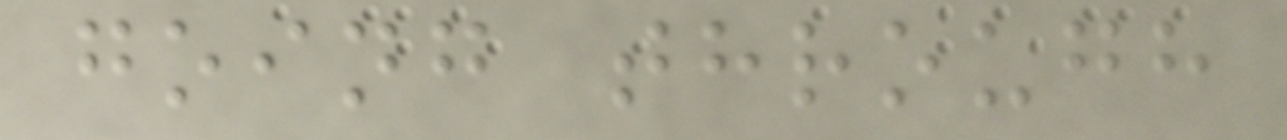going through
